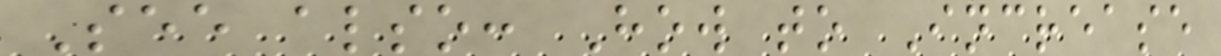See also: How to Increase
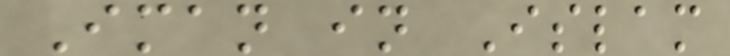Iman in Islam
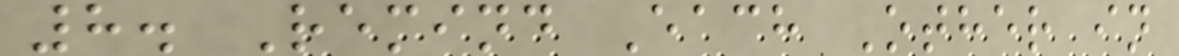8. Remind Each Other in
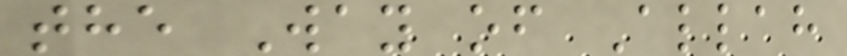the Way of Allah
